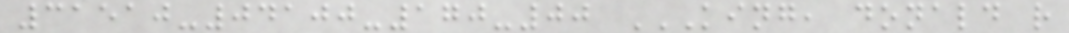31510-04100-170-00 KING, DONALD R
